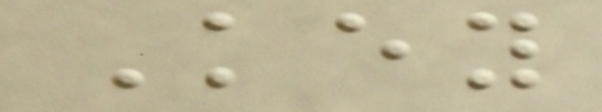Key
